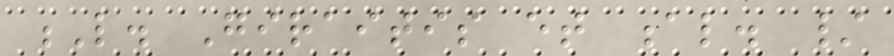L. Giraitis et al. /
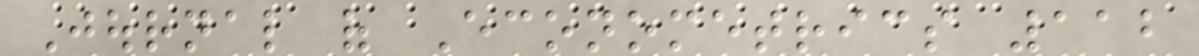Journal of Econometrics 112
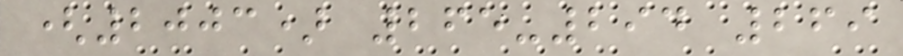(2003) 265-294 269
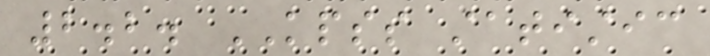2.2. KPSS statistic
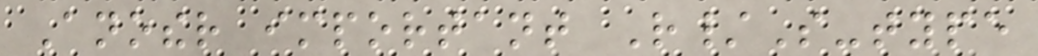Another important R/S-type
